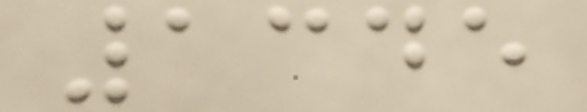1345
